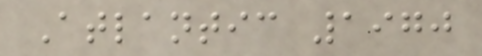Atlantic 1970
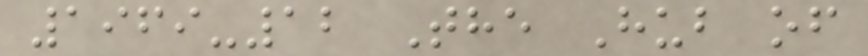1969-12 The Hub of
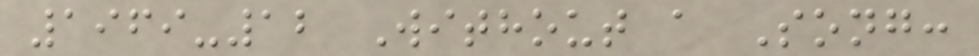1969-12 Without a Song:
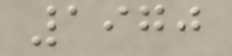1970
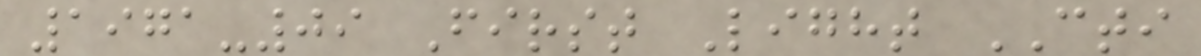1971-09 First Light CTI
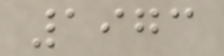1973
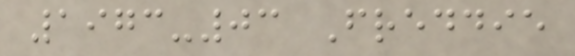1973-03 Freddie
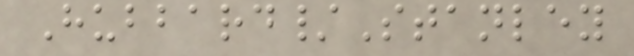Hubbard/Stanley
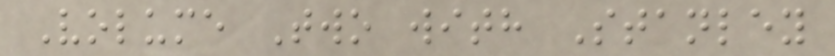Volume Two with Stanley
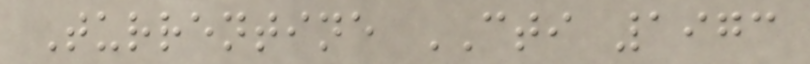Turrentine CTI 1973
